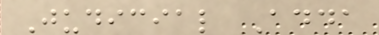Judicial Adda
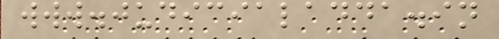www.judicialadda.in
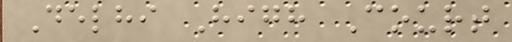Delhi High Court
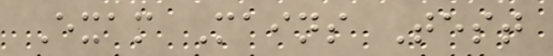Exam Mains Test
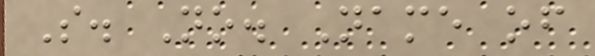S. No. Name of
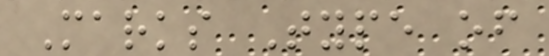Marks Type of
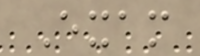Exam
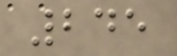245
